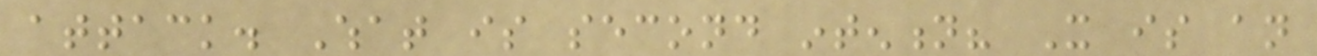attack. What is second intention? It is an
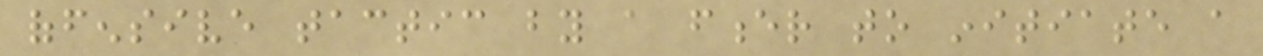offensive tactic by a fencer to initiate a
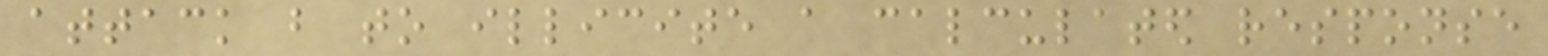attack but to illicite a calculated response
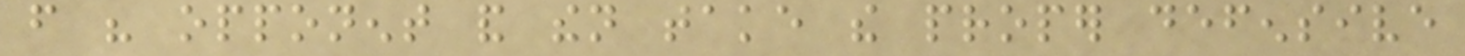from his opponent and then take the proper defensive
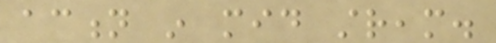action in mid stream.
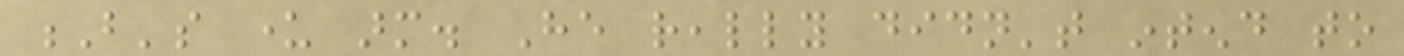B's under arm. He really didn't intend to
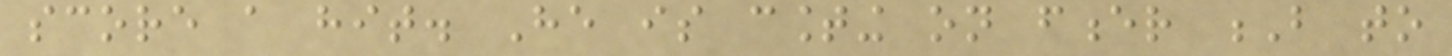score a hit. He is counting on fencer B to
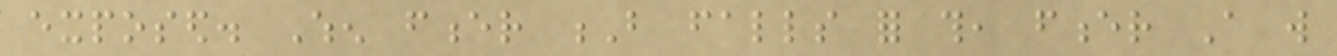exposed. When fencer B falls for this, fencer A will
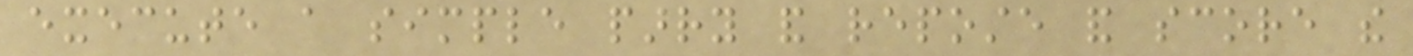execute a simple parry and reposte and score the
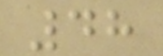48
